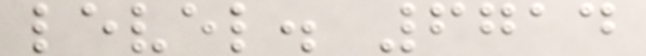level. 6714
